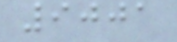9001
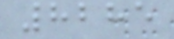8285
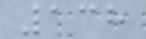138
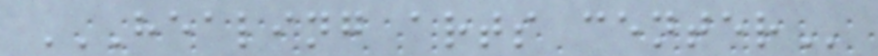HEALING ARTS CENTER
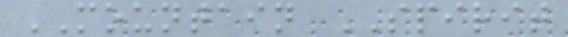MOUNTAIN SPIRIT
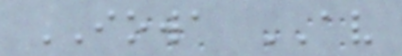IOWA AV
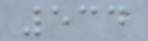534
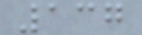137
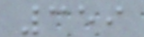359
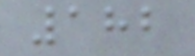182
